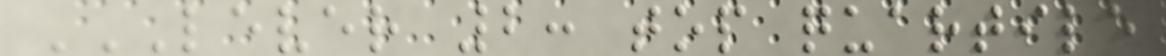LEVER 2: TOP QUARTILE
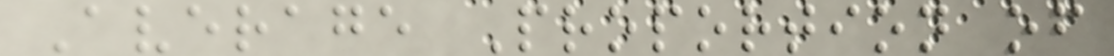Average Proportion of
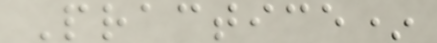Practice*
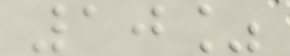10%
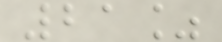21%
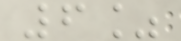6%
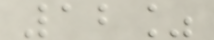12%
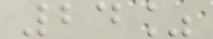24%
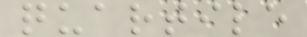quartile
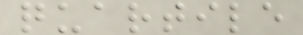quartile
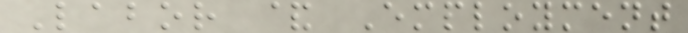Labor & Employment
